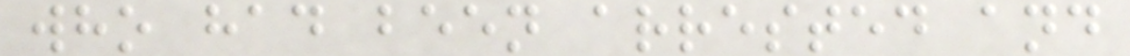who had been arrested and
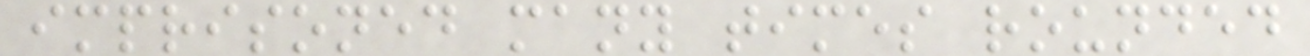imprisoned many times rounded
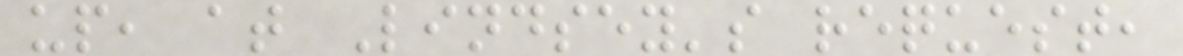up, at Lindsey's request,
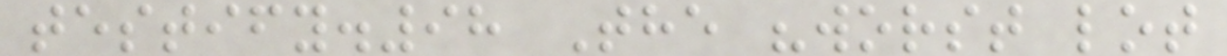testify.98 The "worst lot
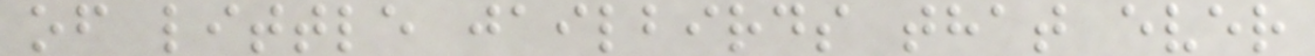of little jailbirds that ever
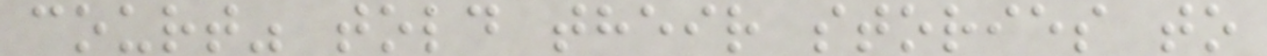court" told their stories to
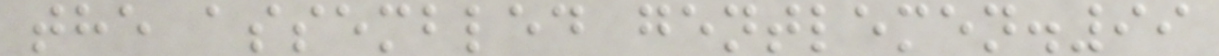the assembled gentlemen.99
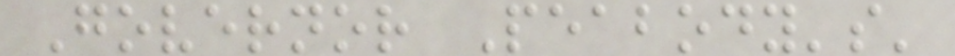Governor Peabody's'
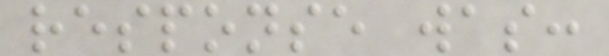response was:
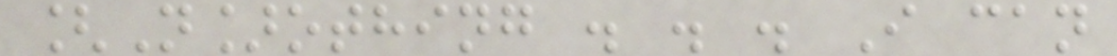[N]othing . . . I can
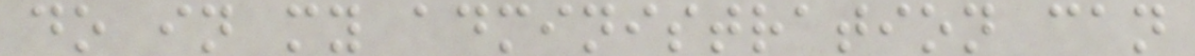do in my administration can
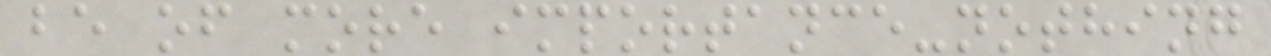be of more importance-nothing
